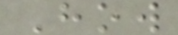How
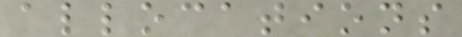allocations
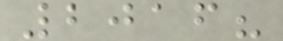2016?
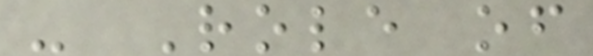- Role of
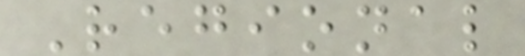Regional
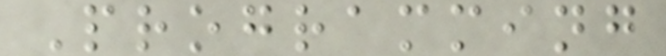Programming
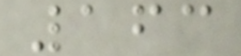163
